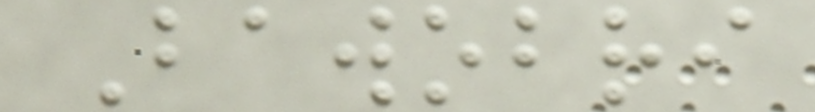Bawobri
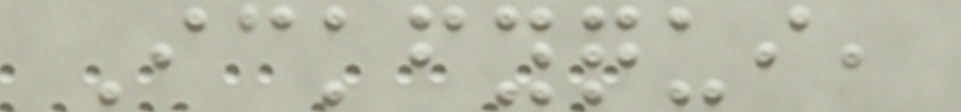Ickfyqui,
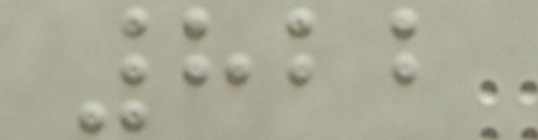822
